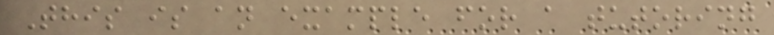This is an example for a tutoring
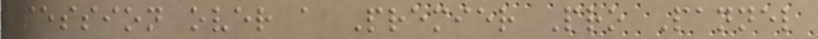session over a Premier Pro Pannel
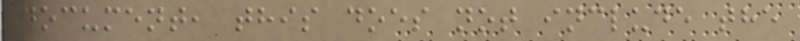document, this does not include the
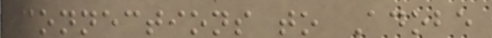connections to Adobe
